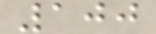100
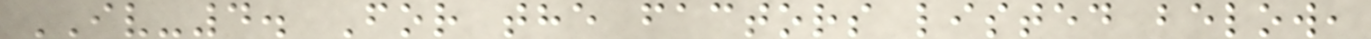IV-4. For the factors listed below,
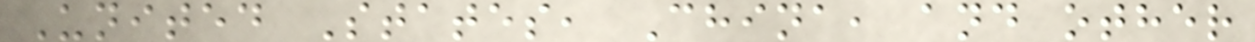United States, China, and other
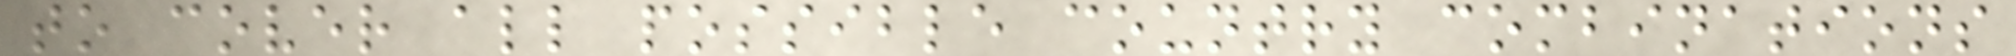to cover all possible country combinations
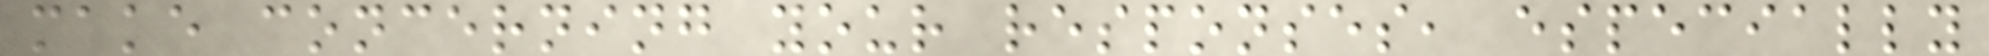make concerning your responses, especially
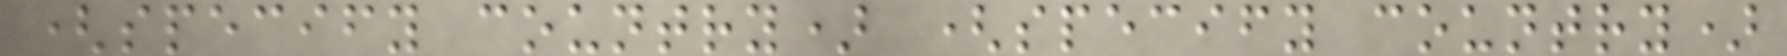(specify country) (specify country)
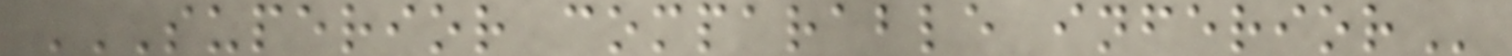SUPERIOR COMPARABLE INFERIOR
